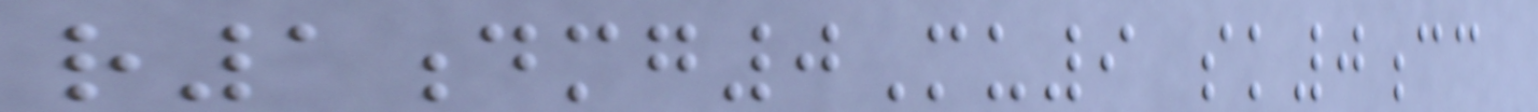r1dmg0Mu9 sk0cc
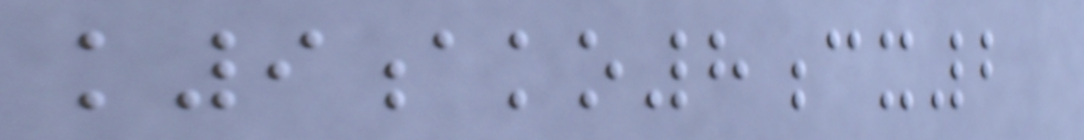k9ako8cx2
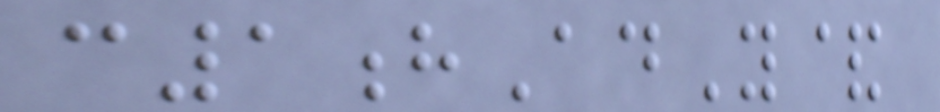c1hAdY&
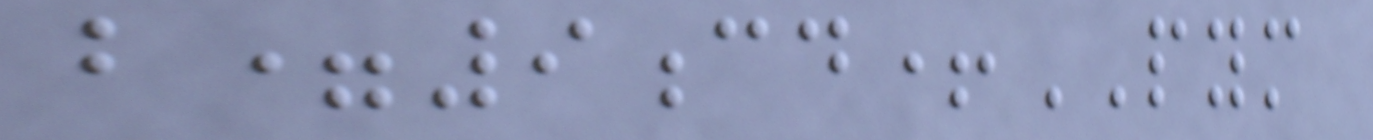b=9cd+PYM
